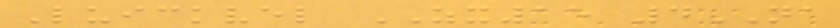Luickvel ZX15 4NA
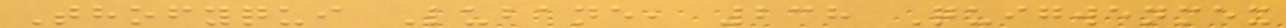Thofyqui Lubane, 238 Quigwenmex
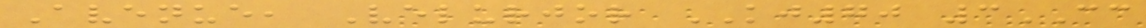Avenue, Velurjor KJ70 3CC
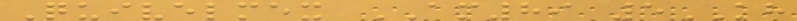Quivelmex AM89 5KH
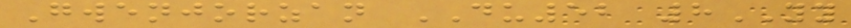Gwenjorzan DU52 8YY
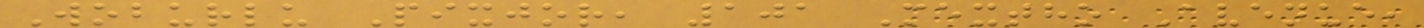Woburlu Pixjor, 101 Mextho Avenue,
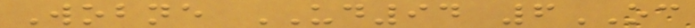Wobne UD94 6OC
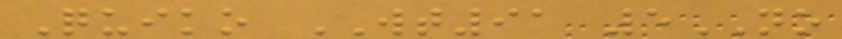Quiko WT91 5NO
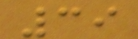39
